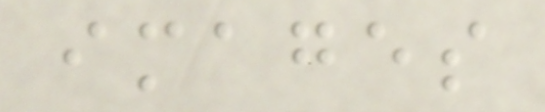images
